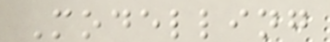Modelling
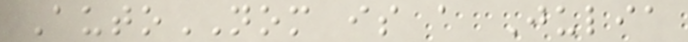AutoNOM is a Julia
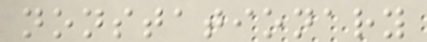nonstationary
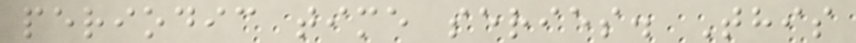periodic time series. This
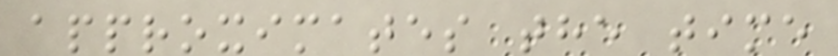approximates the time
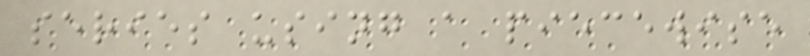series using a piecewise
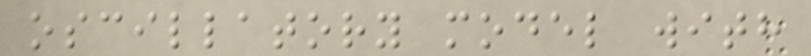oscillatory model with
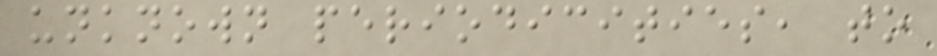unknown periodicities, to
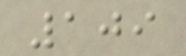109
